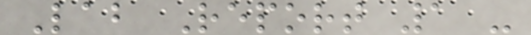Lab Report 1 -
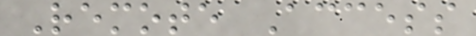Remote Access
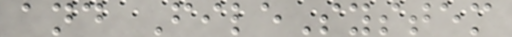and FileSystem
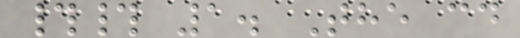## 1. The cd
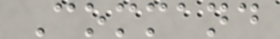Command
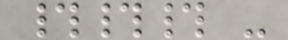### -
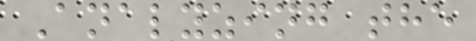Analyzing the
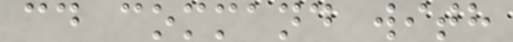cd command with
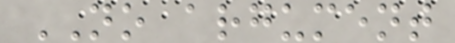NO argument
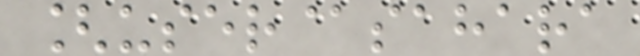[user@sahara
